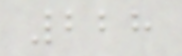228
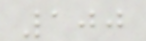100
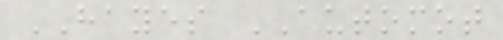HAYES AUTOMOT
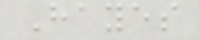Hayes
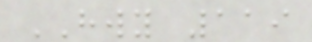HWY 119
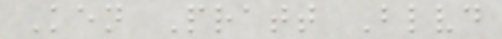Ken Pratt Blvd
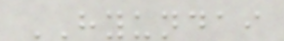HYUNDAI
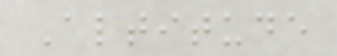Altitude
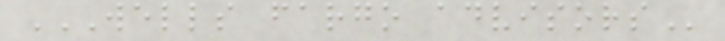WELLS FARGO ADVISORS
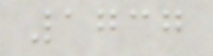1737
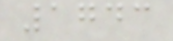1743
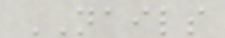NAILS
